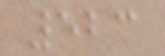523
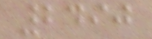2490
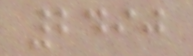2490
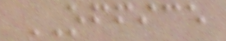OFFICE
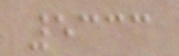5333
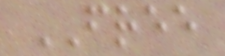FREE
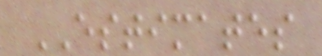ESTIMATES
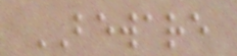BEWARE
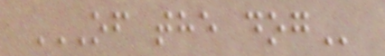OF THE DOG
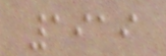1919
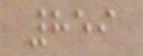859
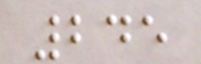245
